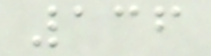136
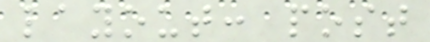layout: post
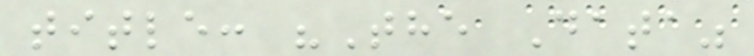title: "The Data"
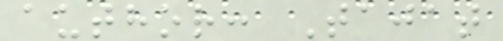author: Tajat
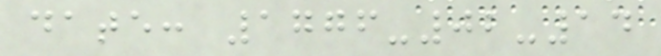date: 1776-02-14
